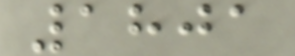1801
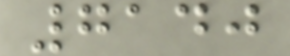7140
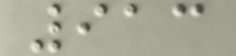913
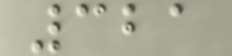321
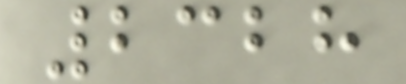2328
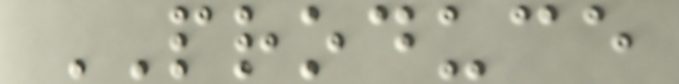PRODUCE
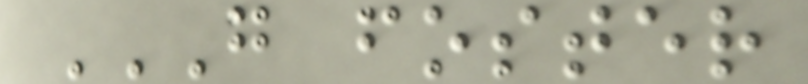G FOSTER
